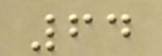64
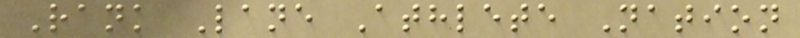Rank Lane Athlete Nation
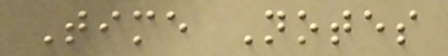Time Notes
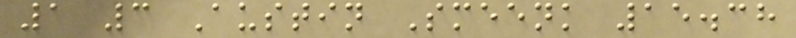1 3 Austin Smeenk 15.38
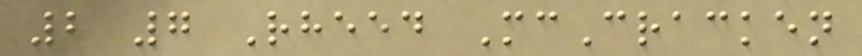2 7 Rheed McCracken
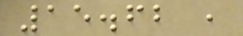15.62 ,
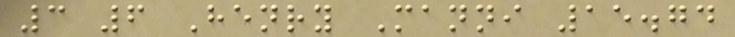3 6 Henry Manni 15.74
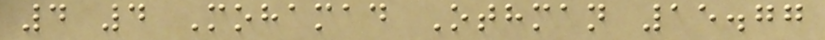4 4 Mohamad Othman 15.77
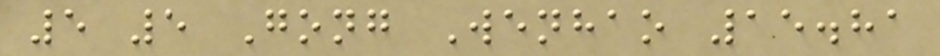5 5 Gong Wenhao 15.81
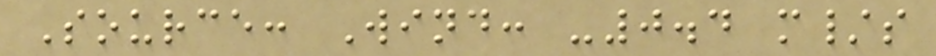Source: Wind: -0.4 m/s
